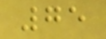75
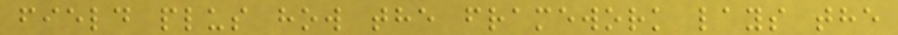field plus how the framework lays the
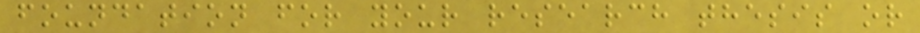foundation for your research thesis or
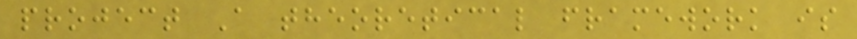project A theoretical framework is
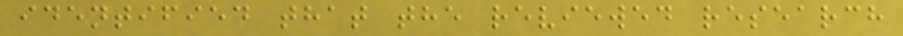identified that the reviewed research
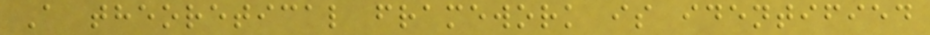A theoretical framework is identified
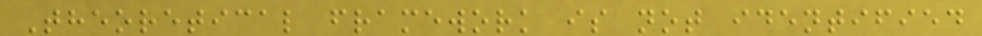Theoretical framework is not identified
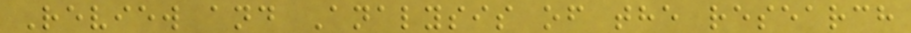Review and Analysis of the research
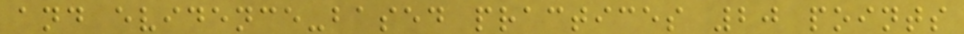and evidence-based practices 20 points
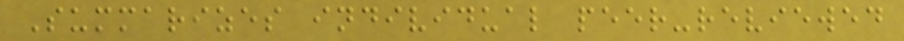Summarizes individual peer-reviewed
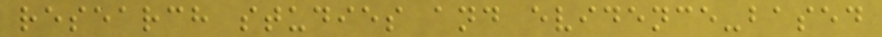research studies and evidence-based
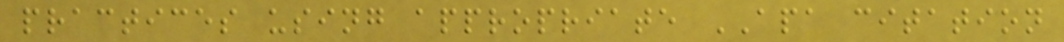practices using appropriate APA citation
